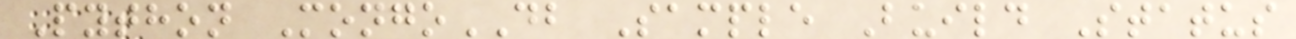Python MongoDB Sample Build Status
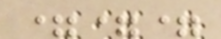===
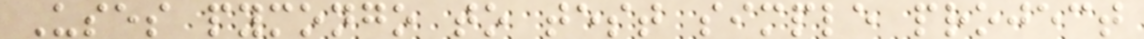Uses pymongo to test simple project
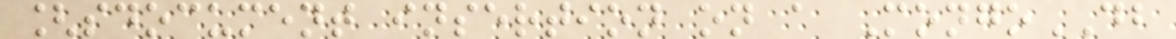[sdocument insertion on a MongoDB
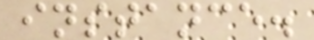instance.
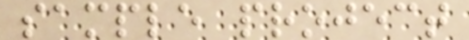sample project
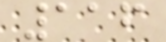116
